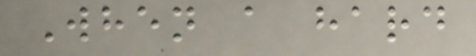When a hard
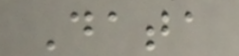Data
